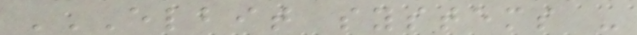ELBIT SYSTEMS -
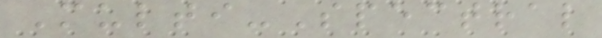Multi-Spectral
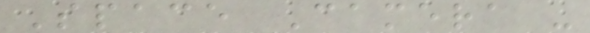Space Camera -
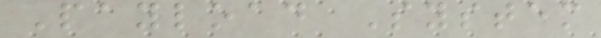Payload System
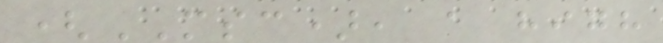(MSC), a high
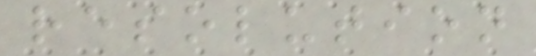resolution
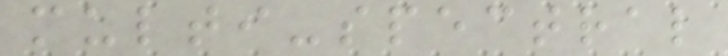multi-spectral
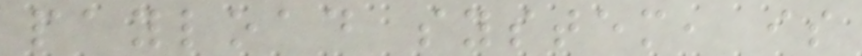payload system, is
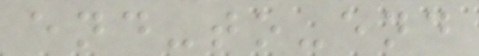end-to-end
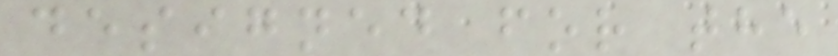designed for the
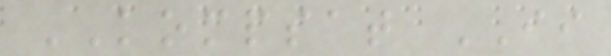KOMPSAT II
